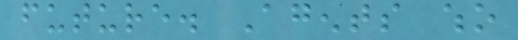future. Agents who
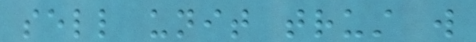sell unit trust will
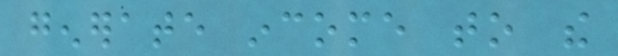generate income to the
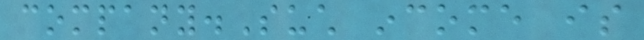company.Such income is
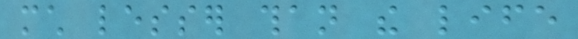much lesser than the life
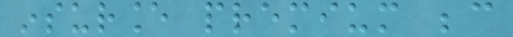insurance premium because
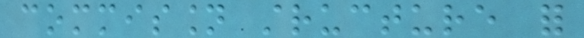commission structure for
